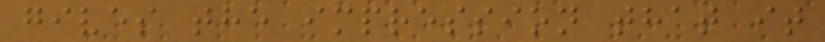gives the impression that it
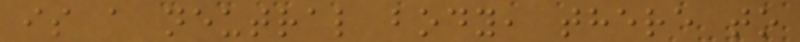is a neutral body, there to
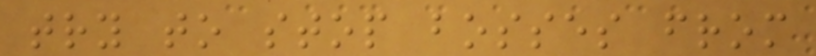try to stop bosses from
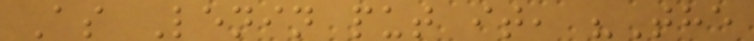As Lenin put it, "The
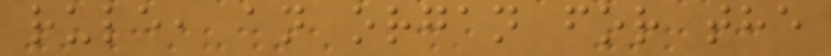rule, an organ for the
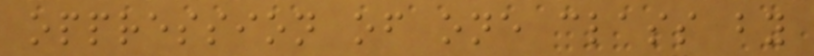oppression of one class by
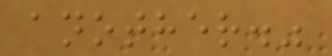another."
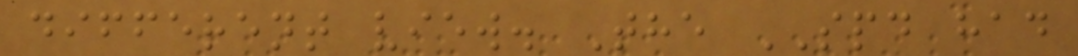different view. The SPD had
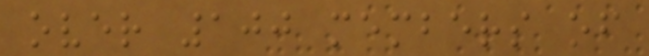over 100 members of
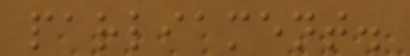parliament.
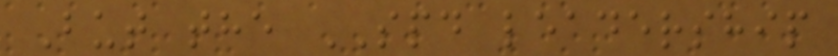But the SPD leadership
